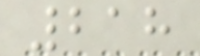218
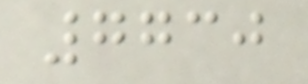7730
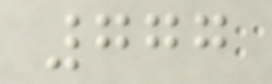777
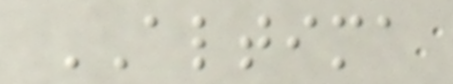ALTIMA
